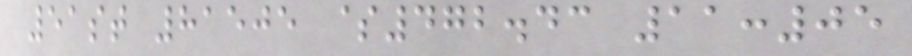51st 81505 $472.43 11:05
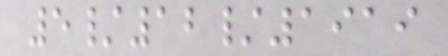5/12/1919
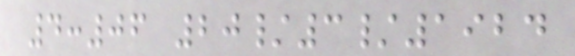4:06 20/3/1924
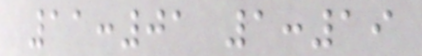11:01 1:19
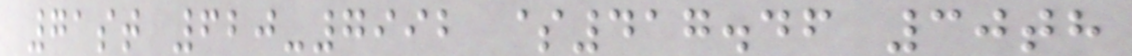71st 620-7992 $417.46 30th
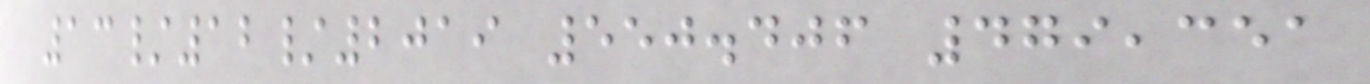13/12/2019 550.406 479,351
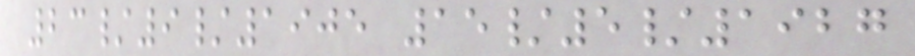23/9/1905 15/5/1927
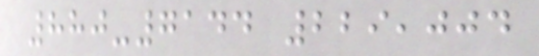880-7144 229,004
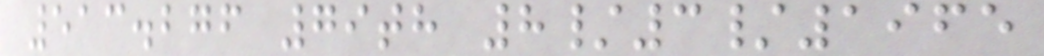513.276 79th 8/3/1965
